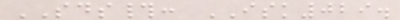SDS#: ISK029.
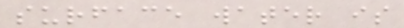surface water is
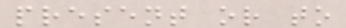present or to
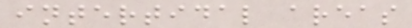intertidal areas
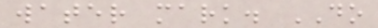water mark. DO
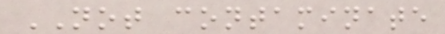NOT contaminate
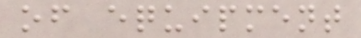of equipment
